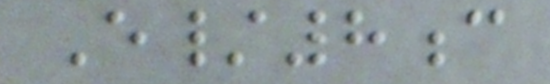E/8c
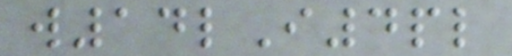w14lI4pl
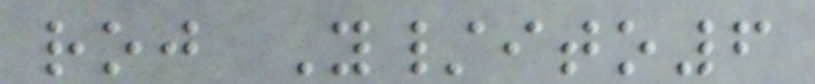roj Y/ito6
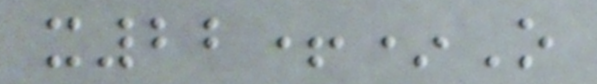x22+*O
